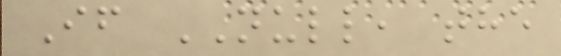If NULL, the
